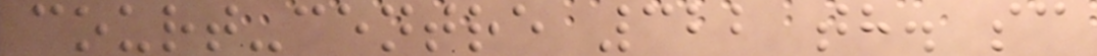court-centre 322 th. sc
